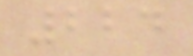224
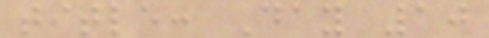title: Day 10
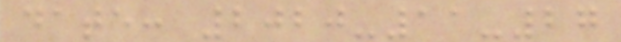date: 2020-11-27
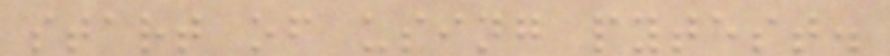start of using pytest.
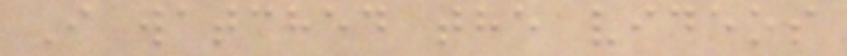I watched the videos
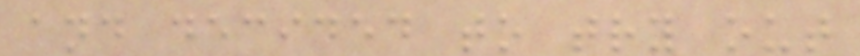and decided to try out
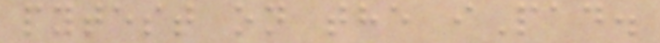pytest on the iPad.
